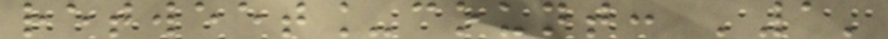retweet_count: '1'
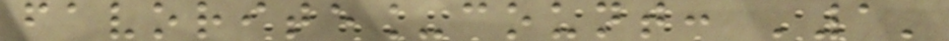favorite_count: '1'
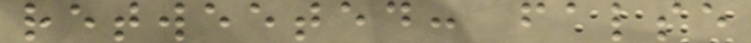retweeted: false
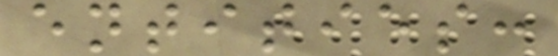entities:
